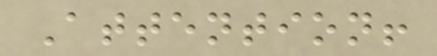Attention!
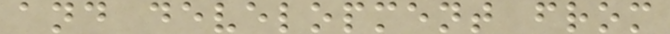and development from
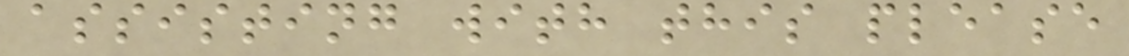assisting with this please
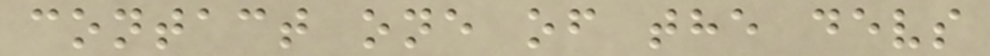contact one of the devs
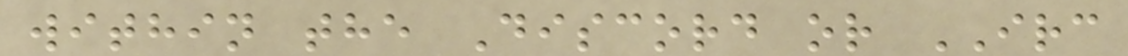within the Discord or IRC
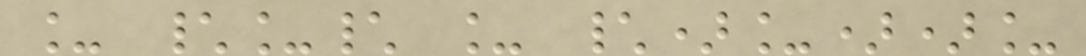_ \_\ _ \)_))_
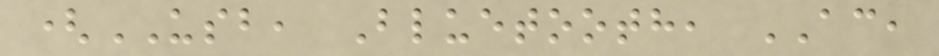(USB, Bluetooth, AC,
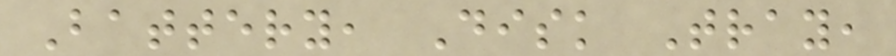Battery, Disk Tray,
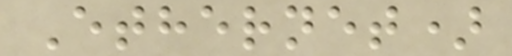Ethernet)
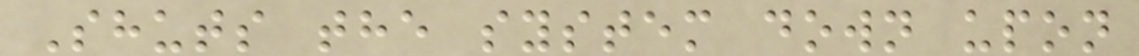Shuts the system down upon
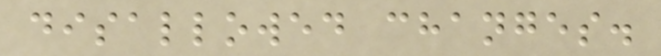disallowed changes.
